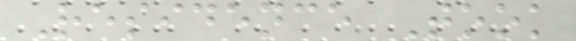Residence Took
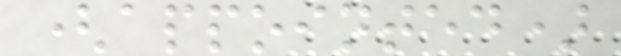(appointed)
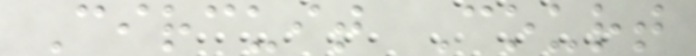Circuit Court
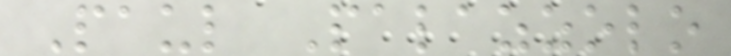Paul Palazzolo
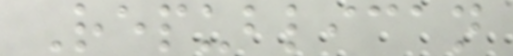Republican
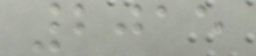2015
